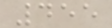455
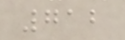712
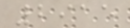2915
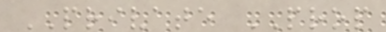PRIVATE PROP
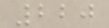220
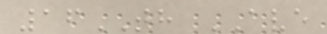16TH AVE
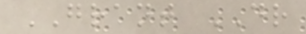GRANT DR
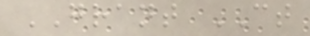GRANT CT
